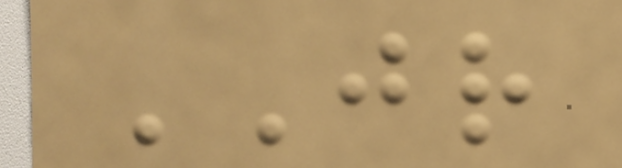JR
